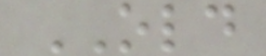OLD
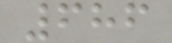686
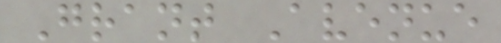Grant Avenue
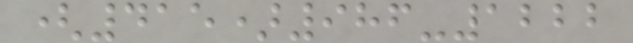(415)986-1222
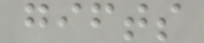gifts
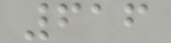616
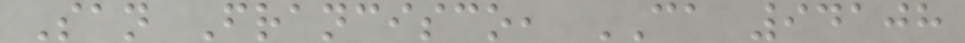San Francisco, CA 94108
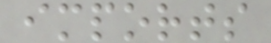imports
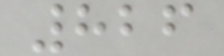826
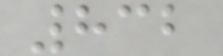832
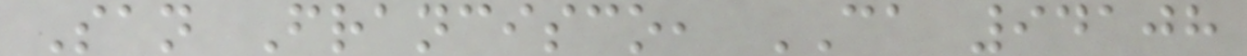San Francisco, CA 94108
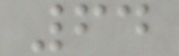64
